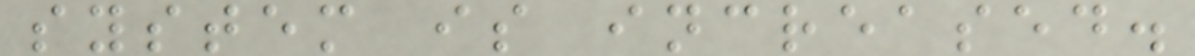system is increased.
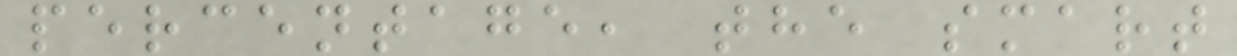percentage, the smart
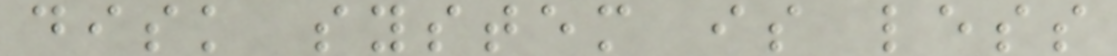disk system is less
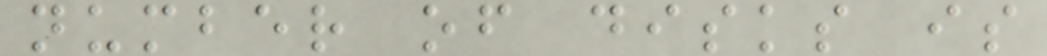number of disks is
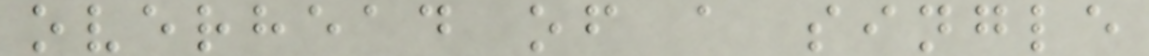overhead of a single
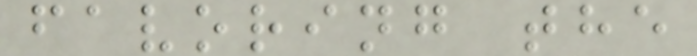favoring the
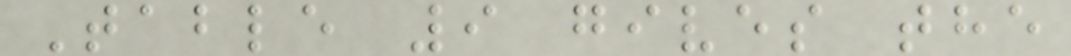Table 9 gives the
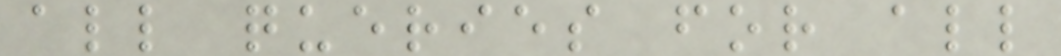all queries for all
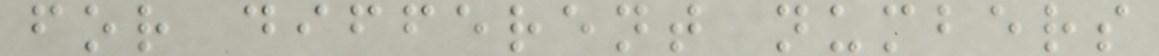for different numbers
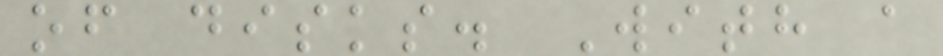of disks. With a
